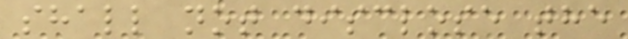shall not disclose the
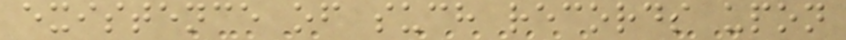existence of such records upon
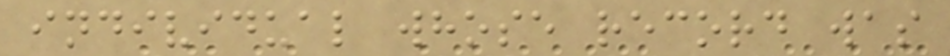individual whose record was
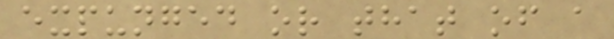expunged or that of a
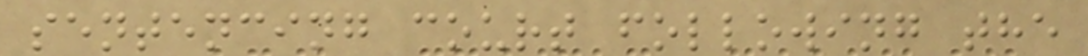sentencing court following the
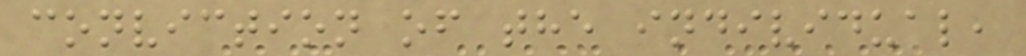conviction of the individual,
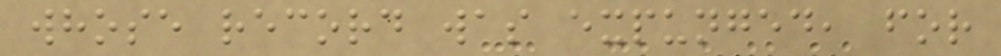whose record was expunged, for
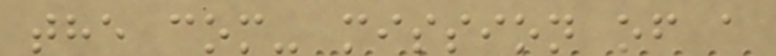the com- mission of a
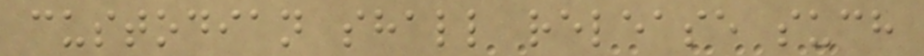custodian shall release such
